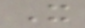X
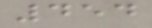454
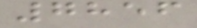7856
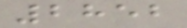2852
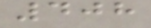408
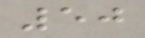50
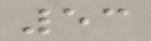53
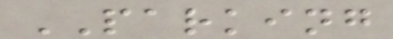PARKING
